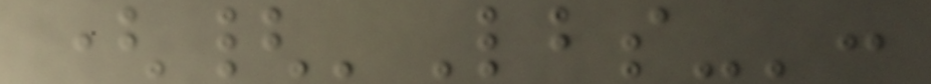({'Lbs-':
